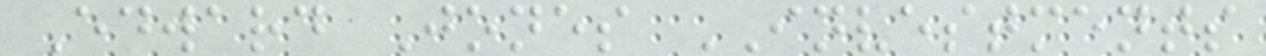Edward Jones INVESTMENTS
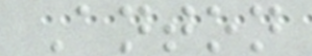Anton
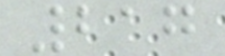217
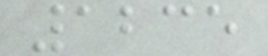1235
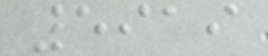5919
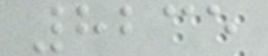8235
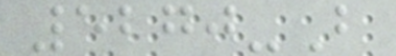5270-B
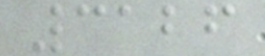3126
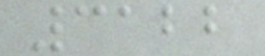3122
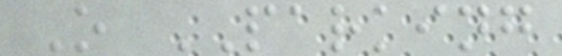O PARKING
